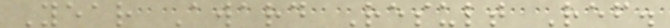Year Award Result Ref.
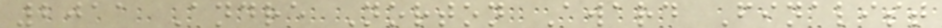2011 Andre Norton Award Finalist
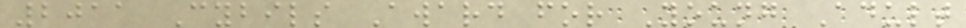2011 Cybils Award for Young Adult
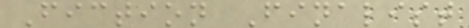Fiction Finalist
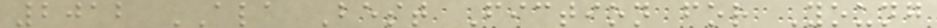2012 ALA Best Fiction for Young
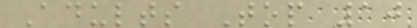Adults Top 10
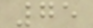75
